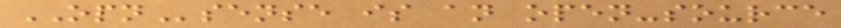OPNsense is an open-source
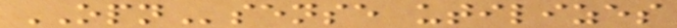OPNsense utilizes
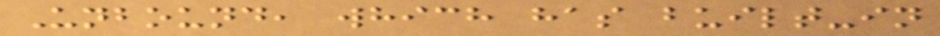Unbound, which has built-in
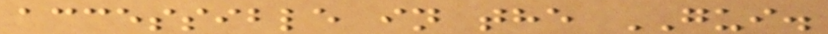accessible in the GUI.
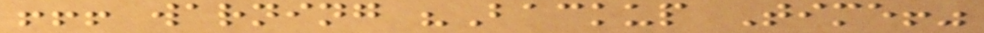!!! warning "Backup Time!"
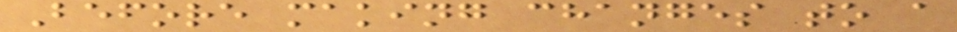Before making changes to a
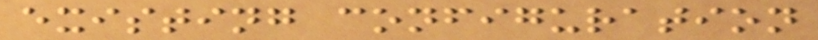existing configuration
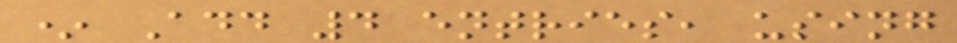* Add 4 entries, using
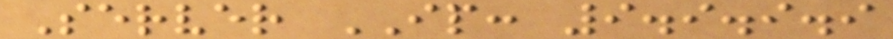Server IP: 9.9.9.9
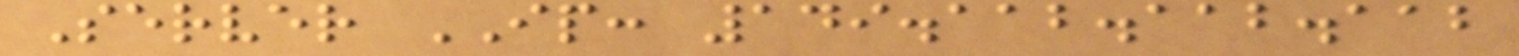Server IP: 149.112.112.112
